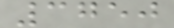3750
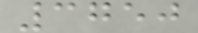3750
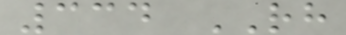334 RH
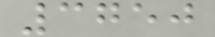3750
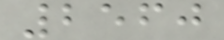2560
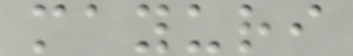mayuri
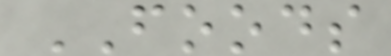FOODS
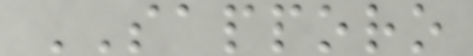SAPPORO
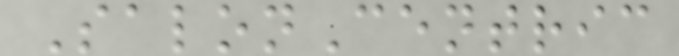SalonCentric
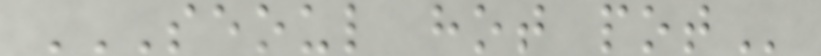SEOUL HOT POT
